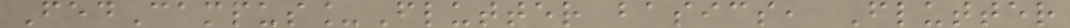FedCampus_Flutter basics, Flutter
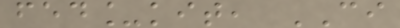fed_kit, CI
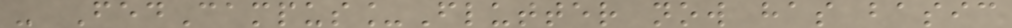- FedCampus_Flutter now has basic
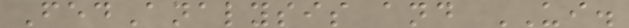FedAnalysis and UI.
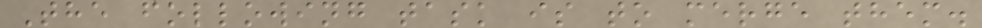The following task is to merge them.
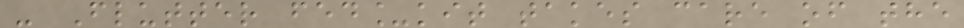- Flutter fed_kit takes care of the
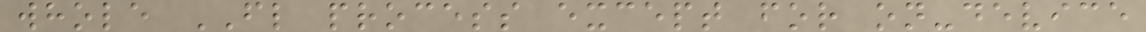whole FL process except for on-device
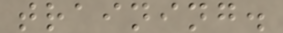training.
